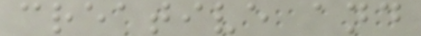creative and
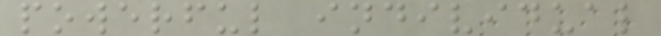powerful individual
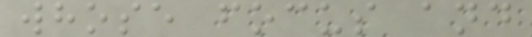whose focus and
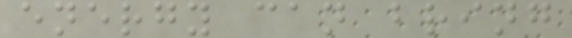energy can bring
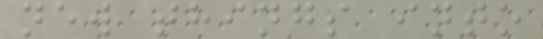new things into
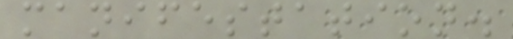manifestation.
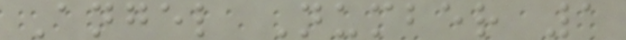Angel Number 1
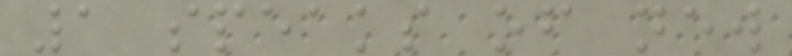1 speaks of new
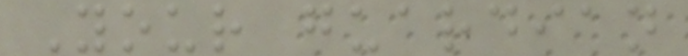Your guardian
